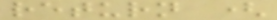return (
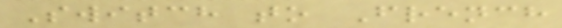Switch to French
